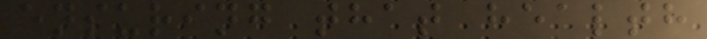ensuring that health
